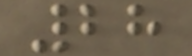28
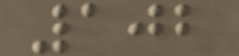102
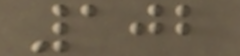102
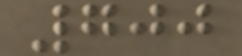700
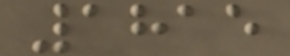1815
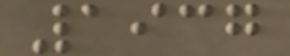1937
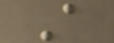A
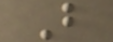B
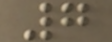7
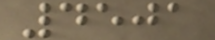4501
